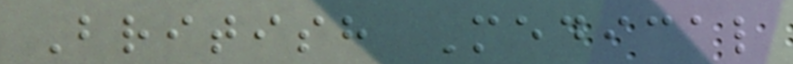British Medical
